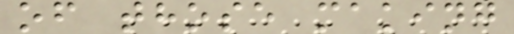of those making
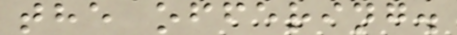the offering.
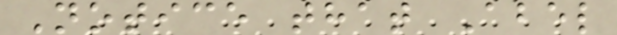Notice that Abel
